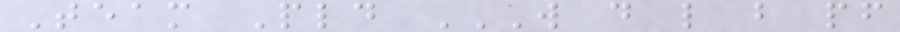Team Pld W D L B PF
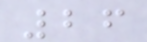26
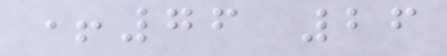+76 26
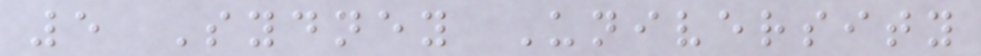5 Sydney University
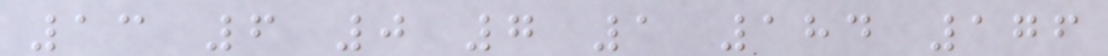13 6 0 7 1 184 176
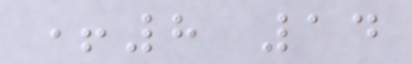+8 14
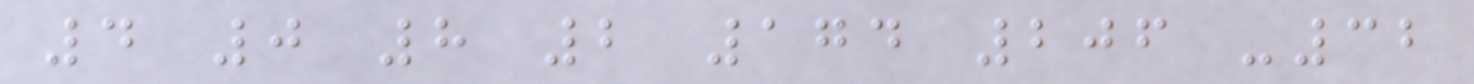4 0 8 2 174 206 -32
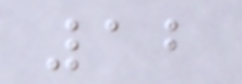12
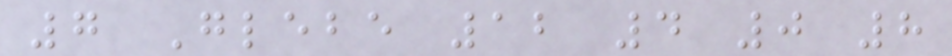7 Glebe 12 4 0 8
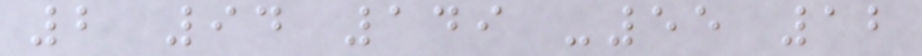2 94 149 -55 12
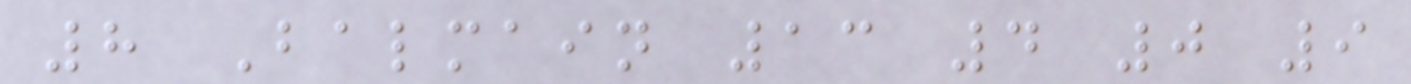8 Balmain 13 4 0 9
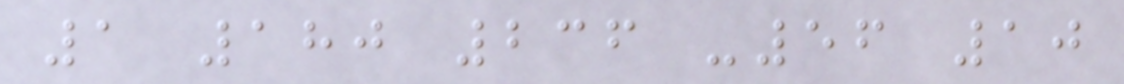1 180 236 -56 10
